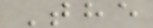The
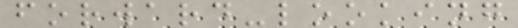forward-looking
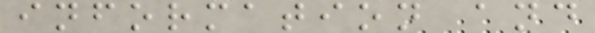information and
